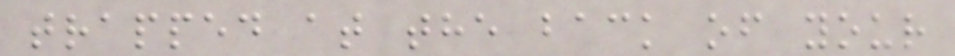trapped at the back of your
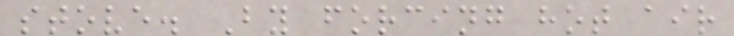stove. By forcing hot air
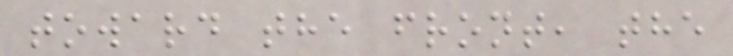toward the front, the
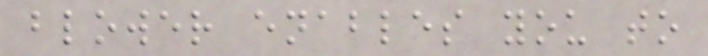blower enables you to
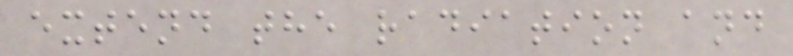extend the radiation and
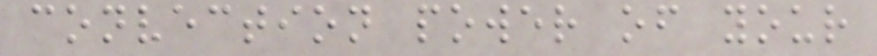convection power of your
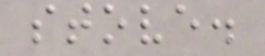stove.
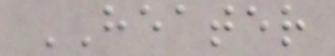HEATER
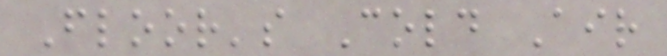Floor's Cold Air
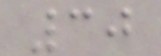30
